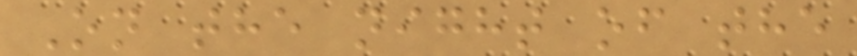On the night of the
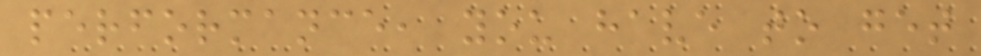performance, you have to get
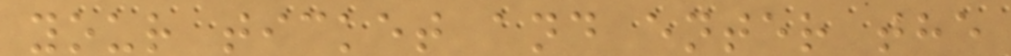your ticket and enter the
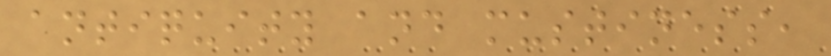antiquity and mustiness,
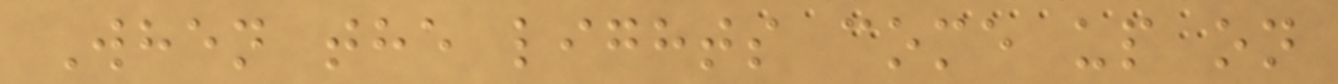When the lights come up on
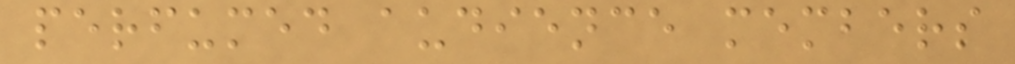perfumed audience members
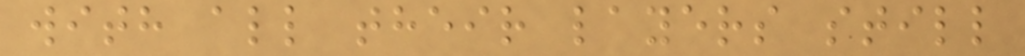with all their layers still
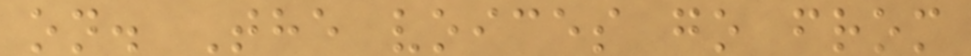on. The voices go from
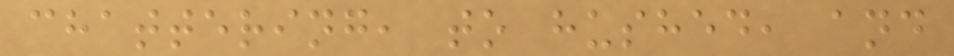chattering, to hushed, and
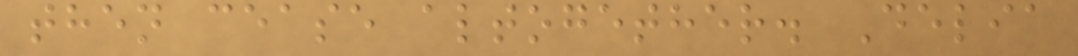then cease altogether. Delia
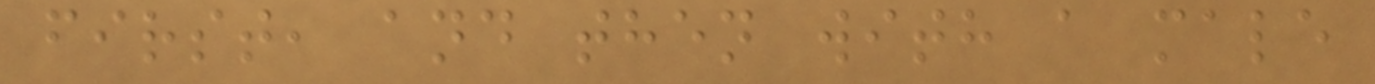first, and then with a male
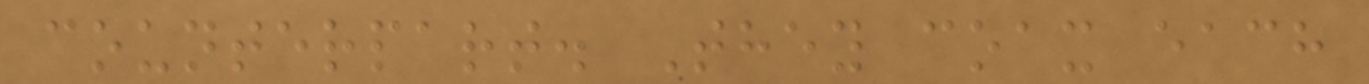counterpart. They coax each
